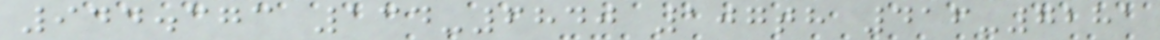944.373 134-6840 107th 416-7281
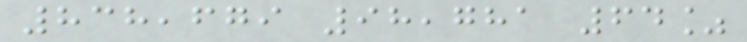838,679 98,781 64%
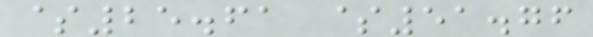$25.61 $51.76
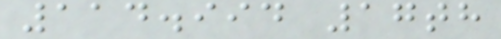114.994 17th
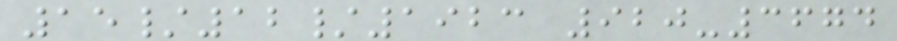15/12/1923 920-3674
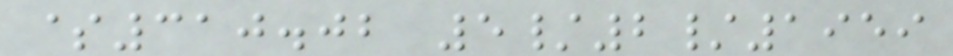$310.02 5/2/1959
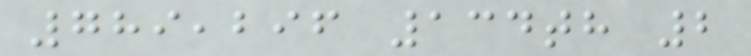789,296 134th 2
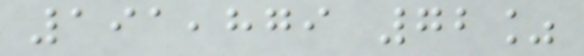191,879 72%
